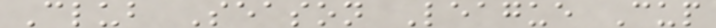Club Season League Cup
